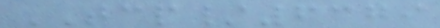TCP/6379
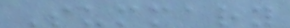Summary
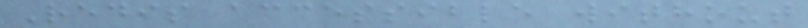Redis accessible without
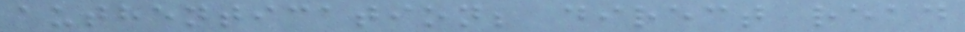authentication; direct read
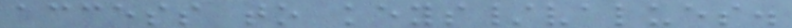access to keys/values.
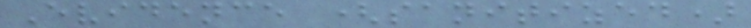Evidence (sanitized)
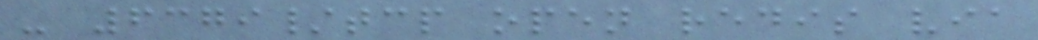- 6379/tcp open redis via
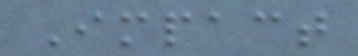Impact
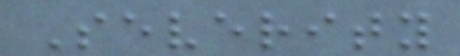Severity
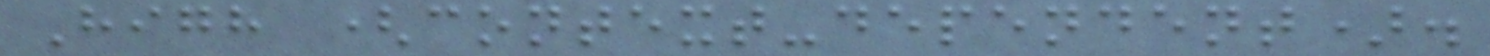High (context-dependent).
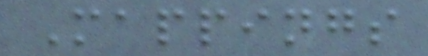Mappings
